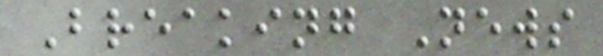Breaking News
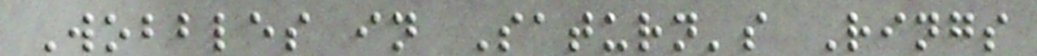Wobbles in Saturn's Rings
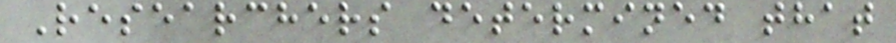Researchers determined that
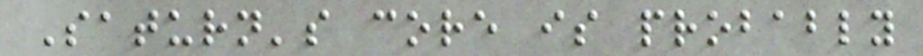Saturn's core is probably
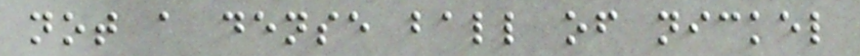not a dense ball of nickel
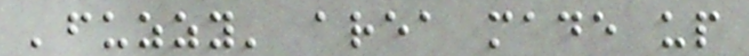'fuzzy' area made up
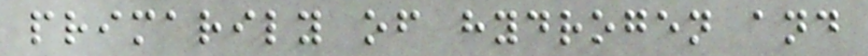primarily of hydrogen and
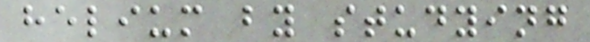helium by studying
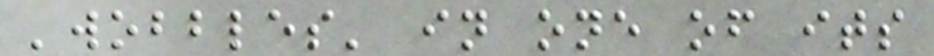'wobbles' in one of its
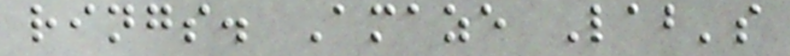rings. Amaze Lab's
